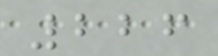226
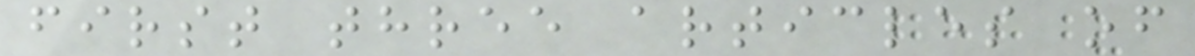first three articles of
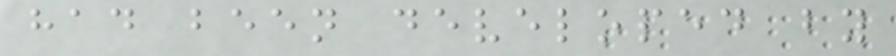had been developed by
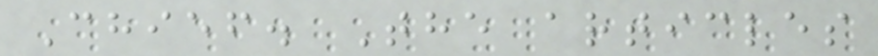Chief. The articles
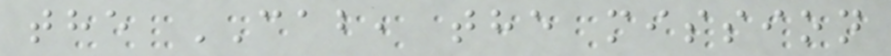the CAB, the mission
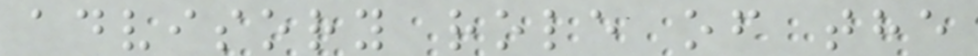advisory role of the
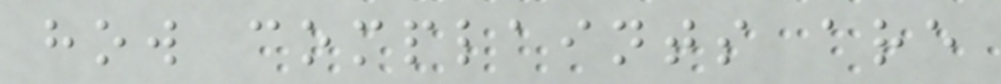how complaints are
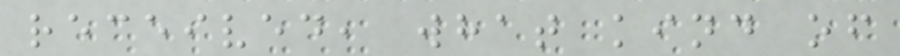received, what kind of
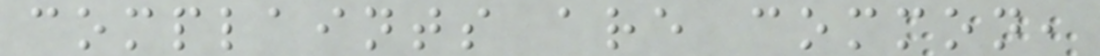complaints are common,
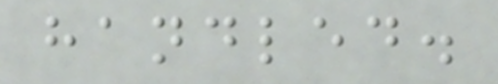handled.
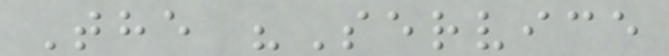The "Service
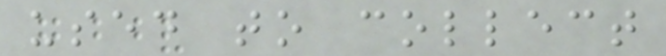used to collect
